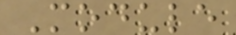Module
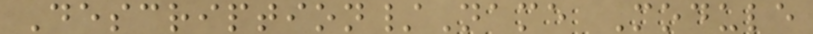Description/Name Module
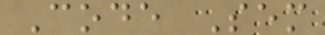Code Sem
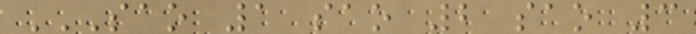SAO 1 SAO 2 SAO 3
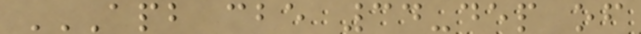APB CBE 34-DEP OF
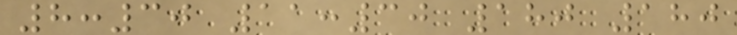8:30 11:30 180 180
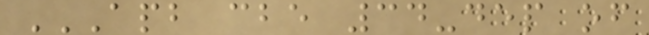APB CBE 34-DEP OF
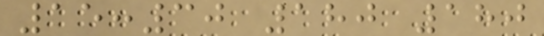15:30 180 180
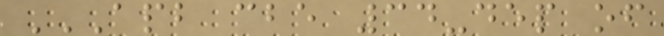APB CBE 34-DEP OF
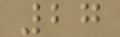27
